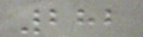282
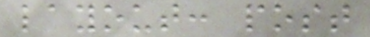layout: post
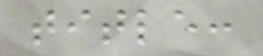title:
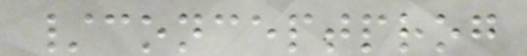/conceptprog
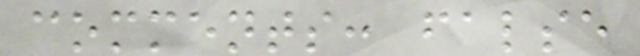comments: false
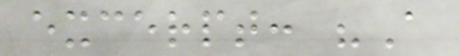excerpt: "A
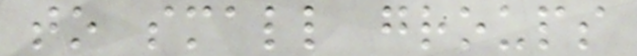to small groups
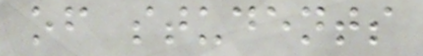of students
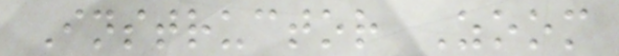Instructor Zoom
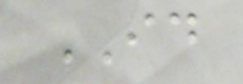ID
